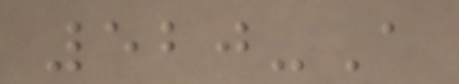520-A
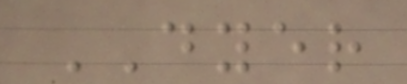DYER
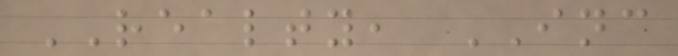REALTY, INC
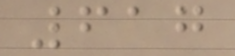617
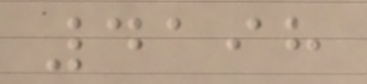4198
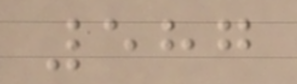587
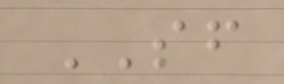SF
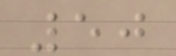50
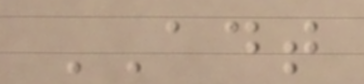ADT
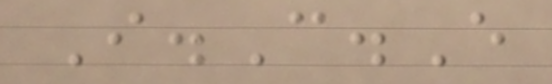I.C.E
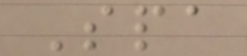Spa
